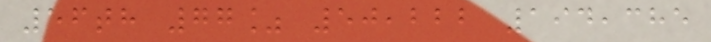56th 77% 50,222 194,385
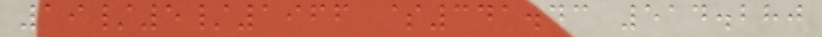19/5/1966 $341.43 514.280
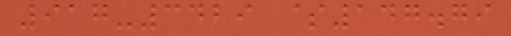917-3429 $147.79
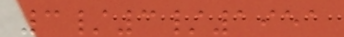3/3/1951
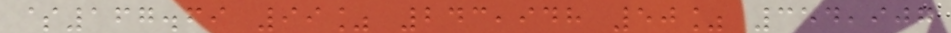$167.69 99% 243,948 50% 354,907
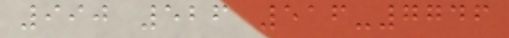990 526 516-7746
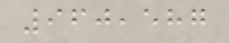960,587
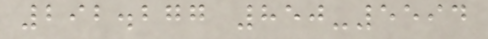292.277 850-5594
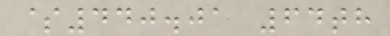$440.01 64th
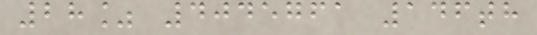28% 4045761 146th
